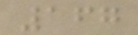167
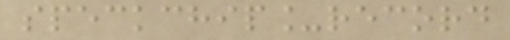speckchip_record
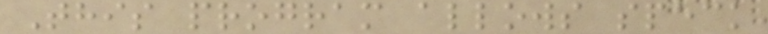This program allows speck
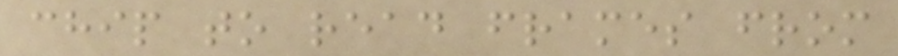chip to read frames from
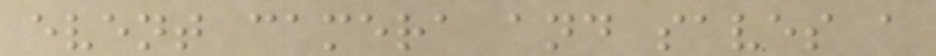event camera and saves a
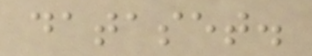dataset.
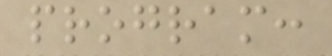program:
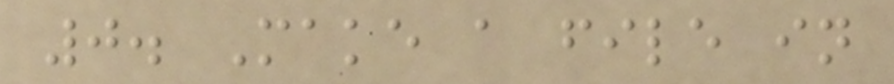0. Make a file in
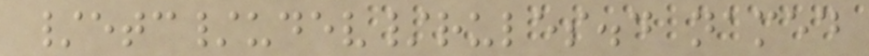/etc/udev/rules.d named
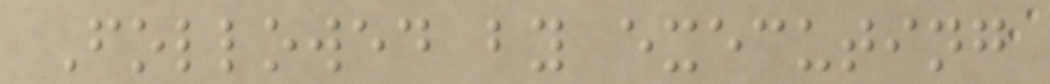Followed by executing
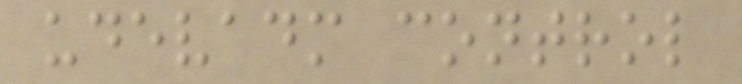udevadm control
